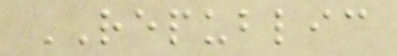REPUBLIC
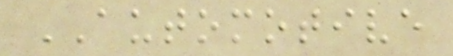AUTOMOTIVE
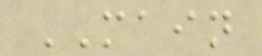MAIN
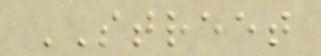STREET
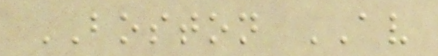BOSTON AV
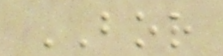BOR
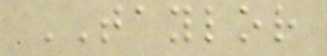TAYLOR
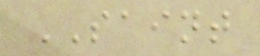SAINT
